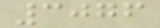3076
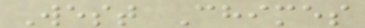West Chimes
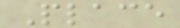Place
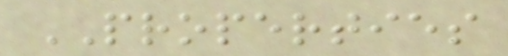PROPERTIES
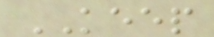KEEP
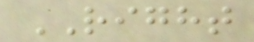RIGHT
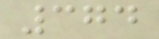374
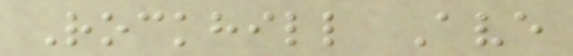Rockhill Ave
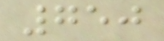750
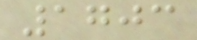1703
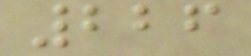226
